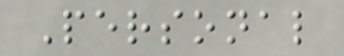Personal
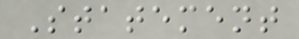Statement
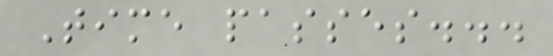Time passes...
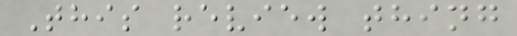This review thing
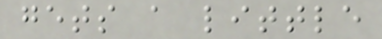gets a little
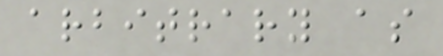arbitrary as
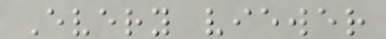Every viewer
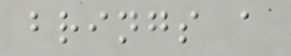brings a
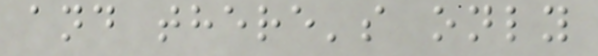and there's only
